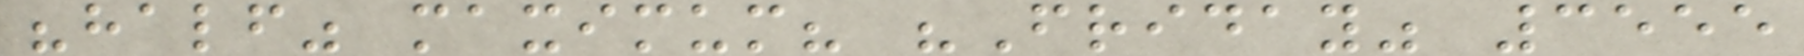"half" maximum? "Friday" 3555
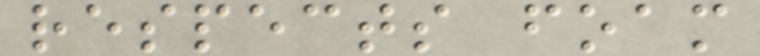respects foam
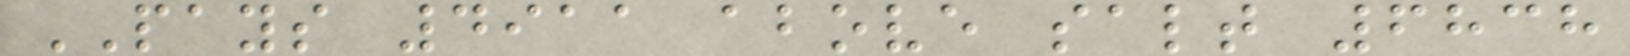PAYS 4911 above salt 6838
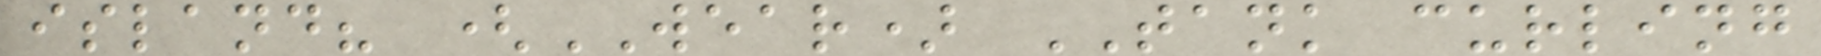island? (WEAR) TANK curling
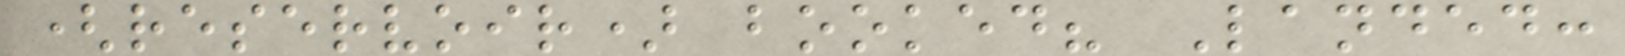(reservoir) booked? Landed:
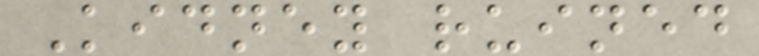Kidney ruined
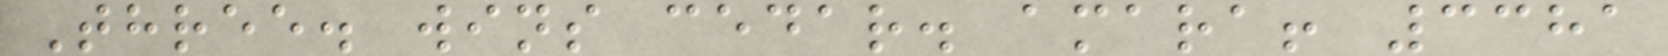Three. wins cedar. amara! 3381
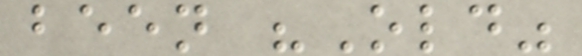been "Old"
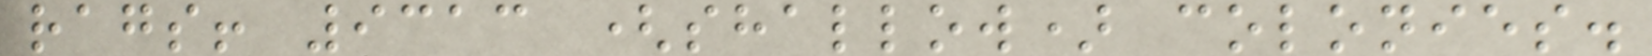rags! 9313 (shallow) colonies.
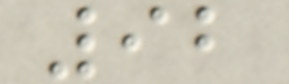92
